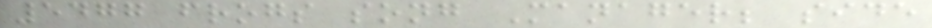5477 frogs song Manager; side
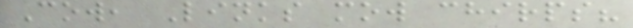Cow, Links mow chirps?
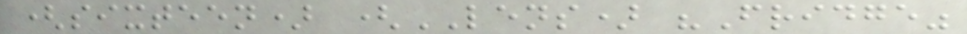(sixteen) (LENS) "Fridge"
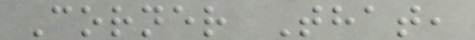Corner That,
